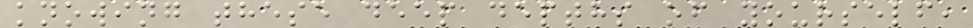knowing these deep depths of yourself,
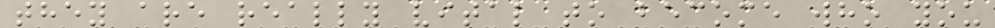they are really vital to become who you
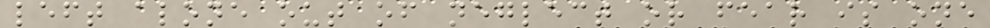left alone out of neglect or fear is one
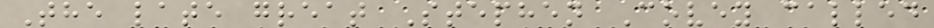The late great Stephen Covey called
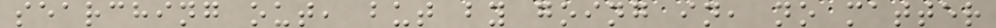searching out, but by going in, no matter
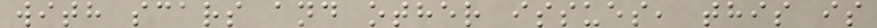with scars and other issues, this is
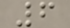6
